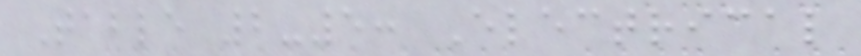Table 2-5: Electrical
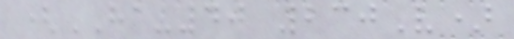(HA-40 230V)
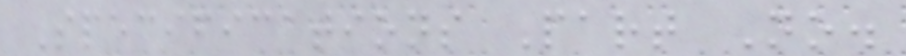Specifications Part No.
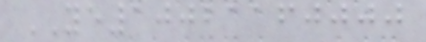YE10021160000
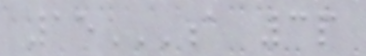15A 3P
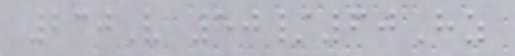230V 50/60Hz
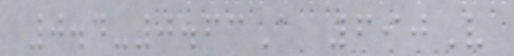0.4-0.63A 690V
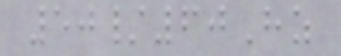50/60Hz
